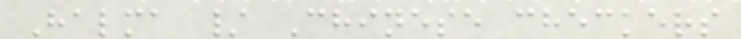Halma / Chinese checkers
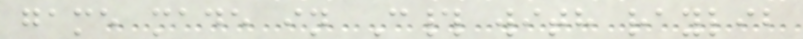game made in C# with raylib
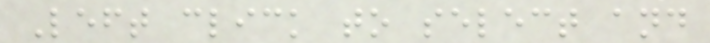Left click to select and
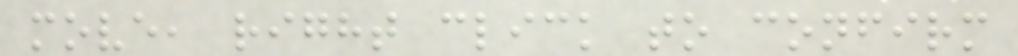move, right click to confirm
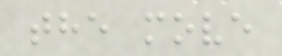the move
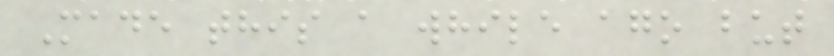Made this a while ago but
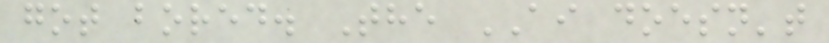got bored. The AI doesn't
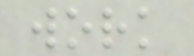work
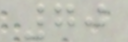70
